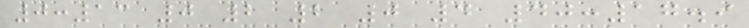0:13 0 2 2 0 4 40:17.9
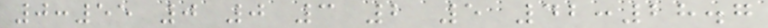0:55 0 0 3 2 5 42:28.7
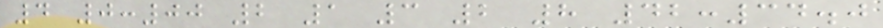4 0:00 2 1 3 2 8 42:34.0
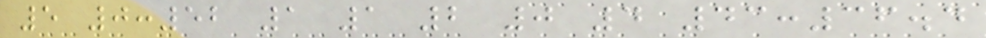5 0:52 1 1 2 0 4 43:36.4
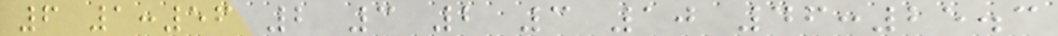6 1:56 2 3 2 3 10 46:25.3
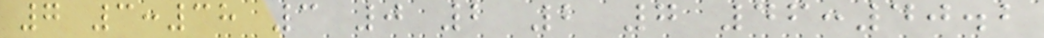7 3:38 3 0 2 2 7 46:40.2
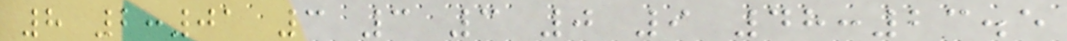8 2:01 3 3 3 0 9 48:23.5
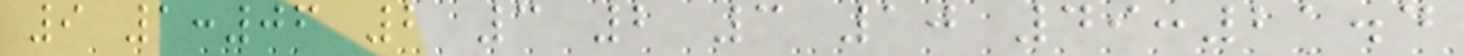9 1:06 2 3 2 3 10 49:21.4
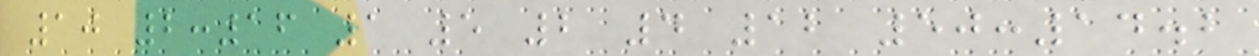10 2:16 1 5 2 4 12 50:14.2
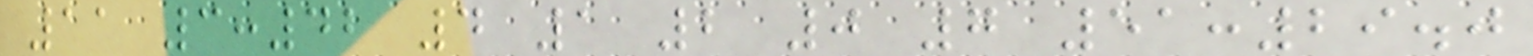11 3:42 4 1 2 0 7 51:29.0
